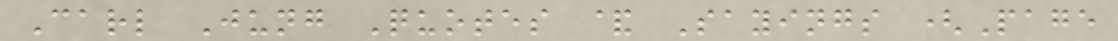Carl Jung Quotes & Sayings (Page
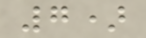7)
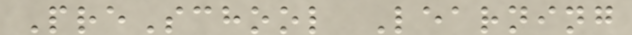PreSchool Learning
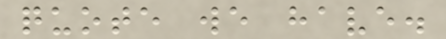quote we have.
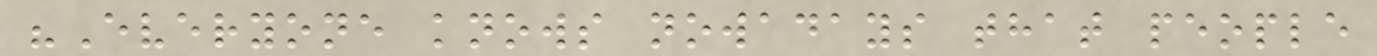"Everyone knows nowadays that people
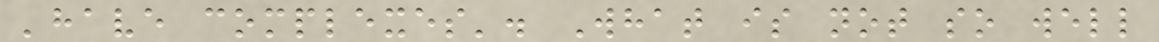'have complexes'. What is not so well
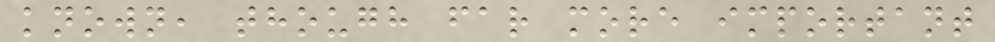known, though far more important
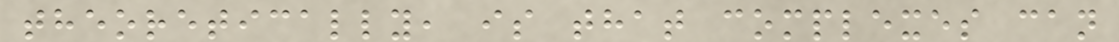theoretically, is that complexes can
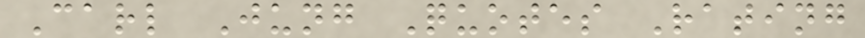Carl Jung Quotes Rating
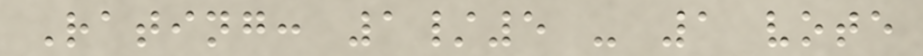Rating: 1/5 - 1 vote
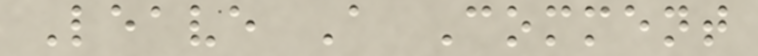Leave A Comment
